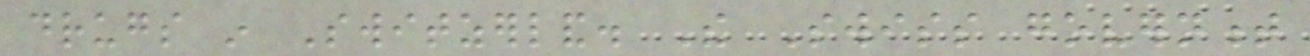drugs in Switzerland. The Swiss government
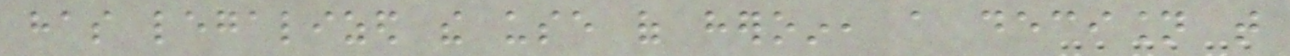has legalized the use of heroin, a decision that
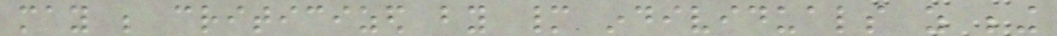may be criticized by many individuals as being
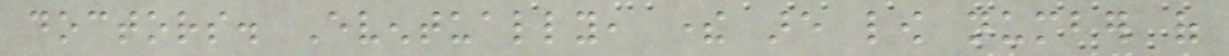doctors. Eventually, there are low number of
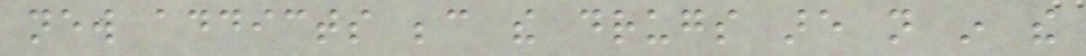new addicts because the drugs are not in the
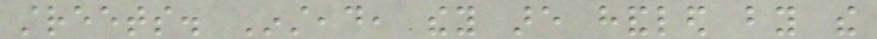streets. Instead, they are handled by the
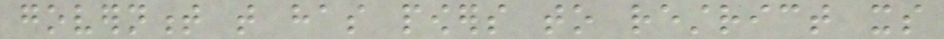government that has powers to restrict its
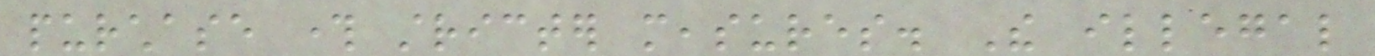purchase through stricter measures. The illegal
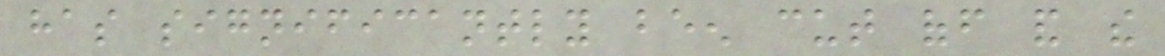has significantly been cut off and the
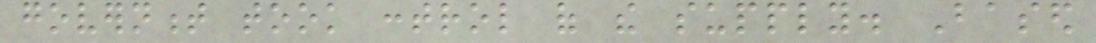government took control of the supply. Based
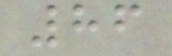86
